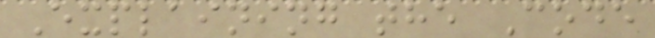Explaining the Code
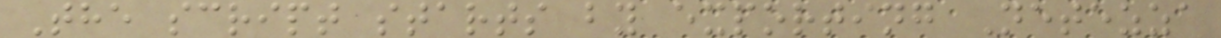The script starts by exporting Netezza
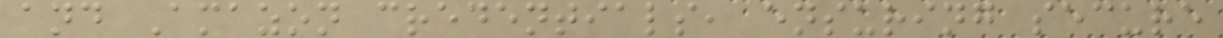and Amazon credentials, ensuring secure
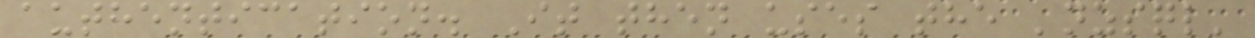authentication. It then uses the 'nzsql'
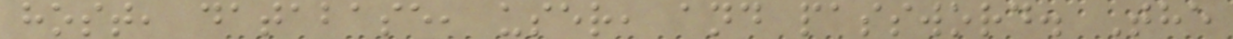host, database, user, and password. The
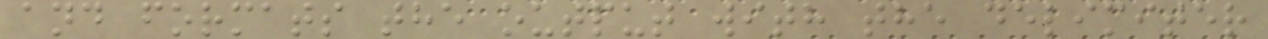and formats the output with the delimiter
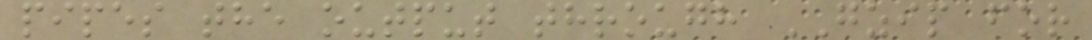pipes the output through GZIP for
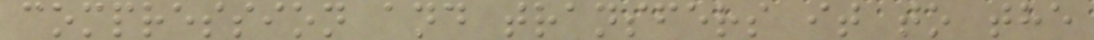compression and transfers it to the
